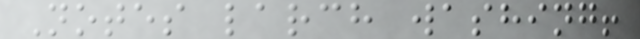Notes larch washing!
